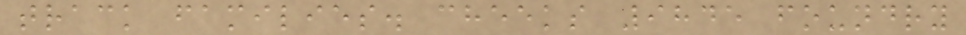track families. cheeks 9845 foundry
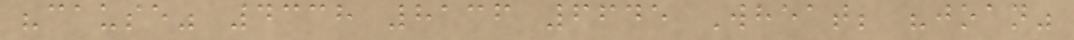"cause" 4338 8136 6645 Wheat; "joan"
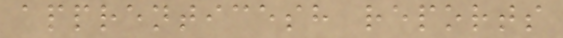apprenticesh reports
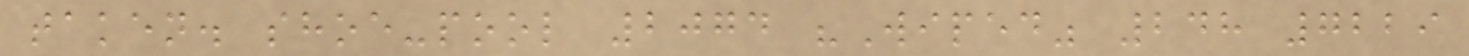taken. shoe-pool 2074 "Wiped" 248 7229
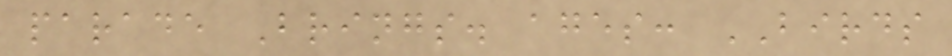parade Brings. ages: BIRDS
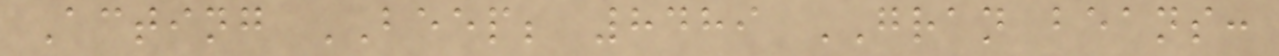Acting BEEP; 8489 GRAN beans:
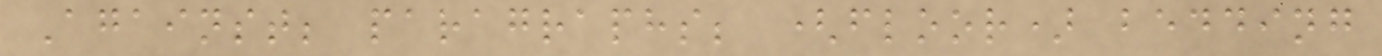Against; paragraphs; (floor) bedding
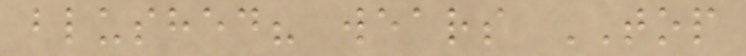blushed? wears TOP
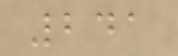241
